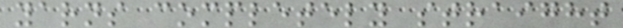yarns completely straight
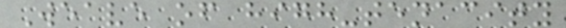Weave of high-tenacity
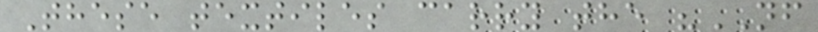These textiles carry the "NF
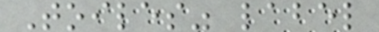Toiles" label
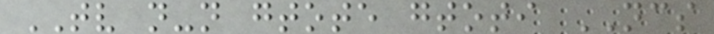TV n-n gtote gtoti NCS
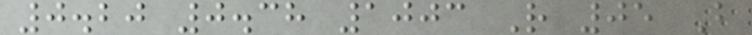0.20 0.38 1003 R 05 B
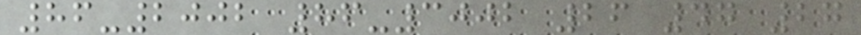86-2002 86-3002 26 47 27
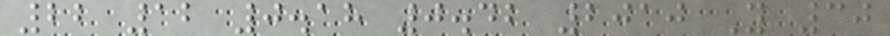22 12 0.18 0.42 2010 Y 30
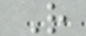R
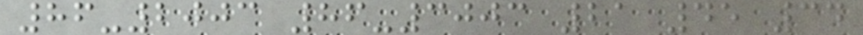86-2003 86-3003 21 45 34
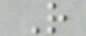R
